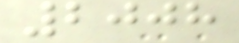2008
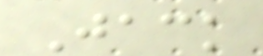Jack
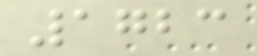1723
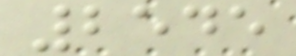2545
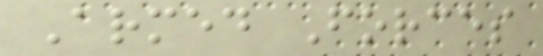Armed Forces
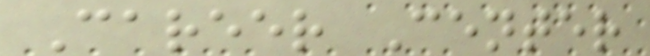Career Center
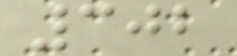302
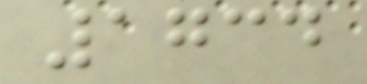1734
